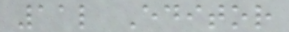11l Editor
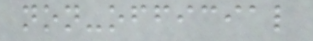non-official
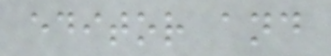editor and
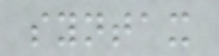syntax
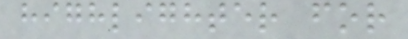highlighter for
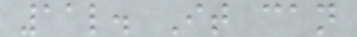11l. It can
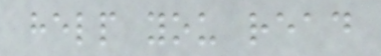help you read
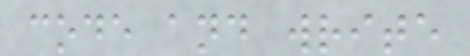code and write
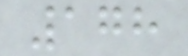178
